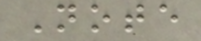Note
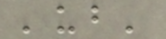'ub'
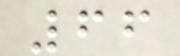66
